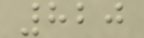820
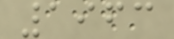1963
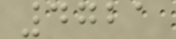4721
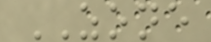ZONE
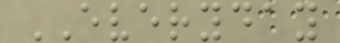EVERYDAY
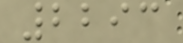2293
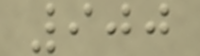900
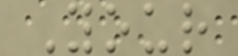Your
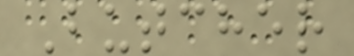Butcher
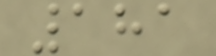181
